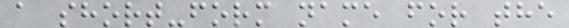a short-form name for the
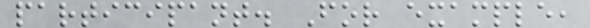participant. For example,
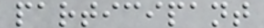participant
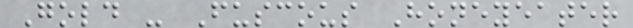Gold - Fuscous Honeyeater
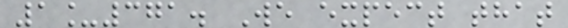1_371. We expect that
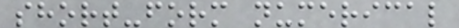short-form numerical
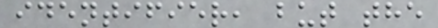identifier, but the
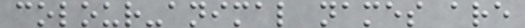colour-animal names are
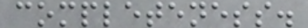completeness.
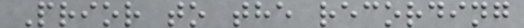Prior to the recording
